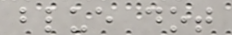blue dot
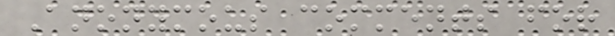Anonymous comments for
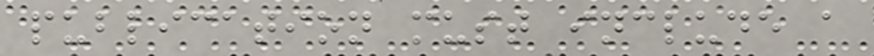publication must include a
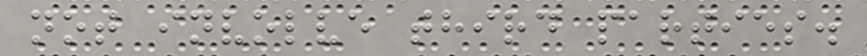not involve third parties.
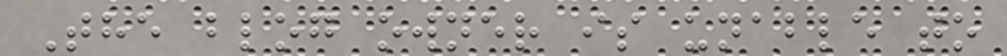The blog owner is unable to
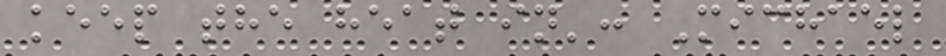keep the heat in': Michael
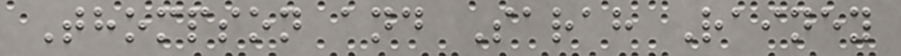Thompson and Sarah Rainey
